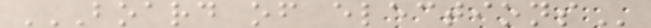BOARD OF ELECTIONS
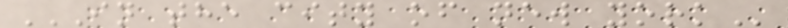IN THE CITY OF NEW YORK
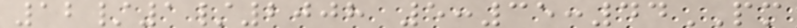12/1/2008 5:35:44PM
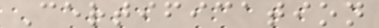Certification
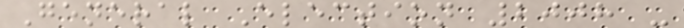General Election 2008 -
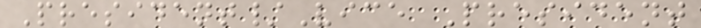President/Vice President
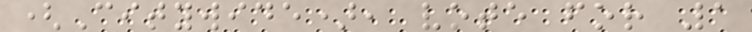(Citywide), vote for 1
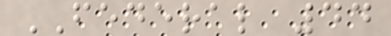FEDERAL 44
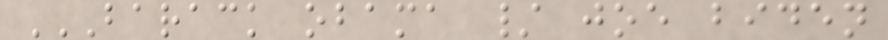BARACK OBAMA / JOE BIDEN
